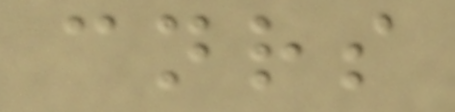cnrs
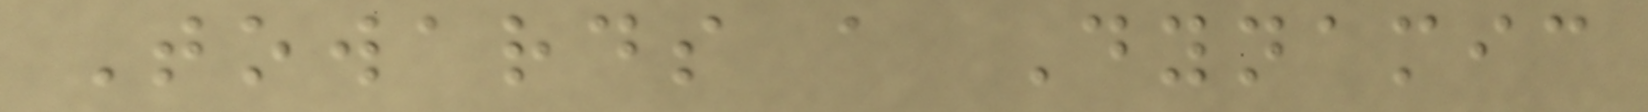Towards a Dynamic
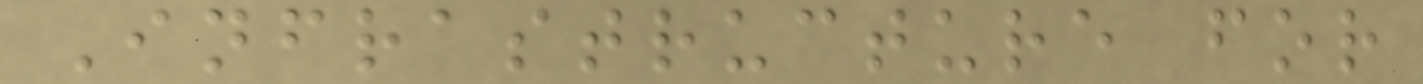Infrastructure for
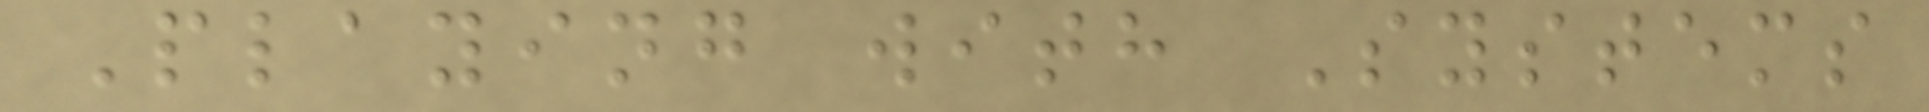Playing with Systems
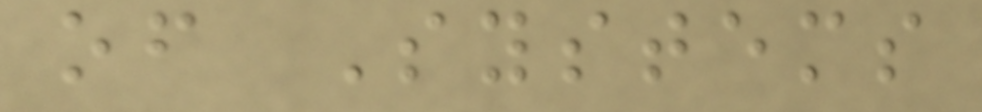of Systems
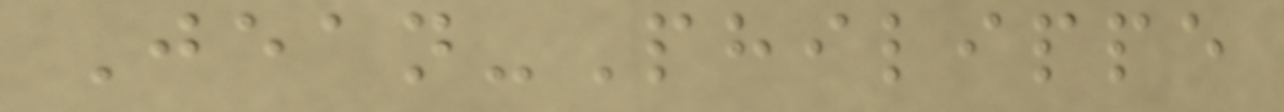Jean-Philippe
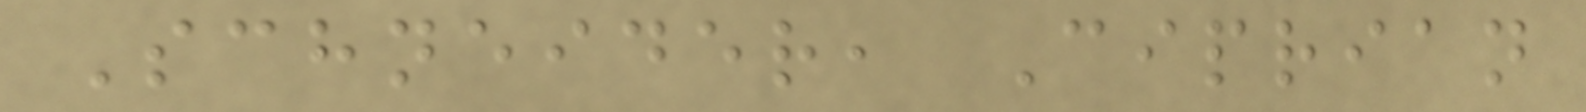Schneider, Ciprian
